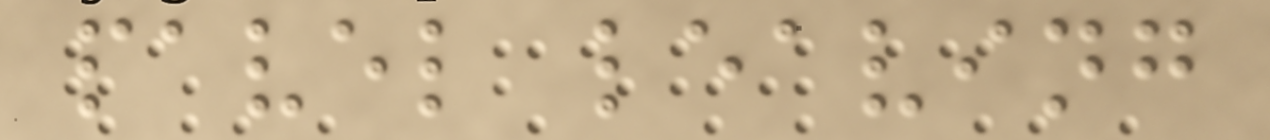pavel leaving
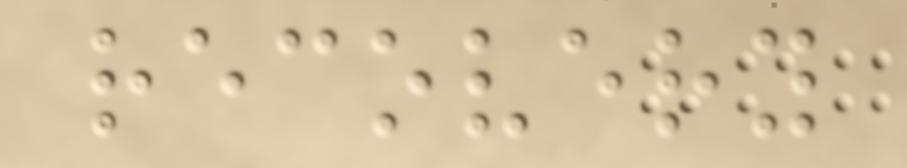recovery
